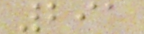291
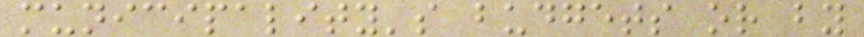municipality's budgets or by
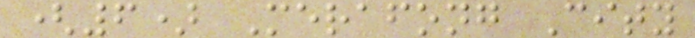(6) Merafong City
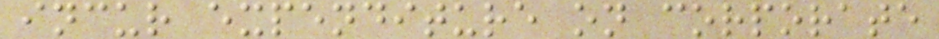incur expenditure on corporate
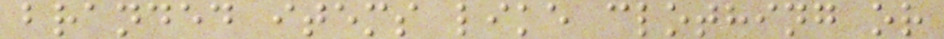branded items like clothing or
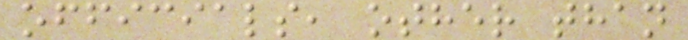officials, other than
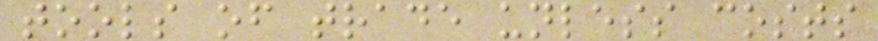tools of trade unless costs
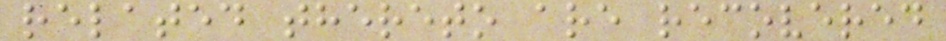related thereto are recovered
